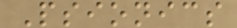Psionics
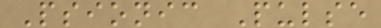Psionic Pulse
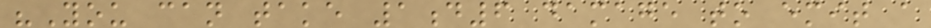"You can take 1d6 damage to emit a
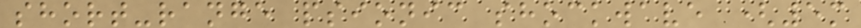short-range psionic shockwave (5m
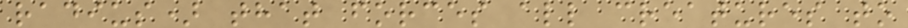radius) that forces all creatures to
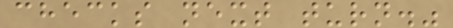checks next turn."
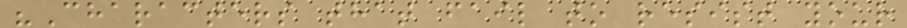"Characters that fail to resist your
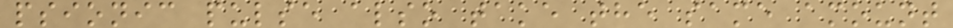psionic pulse also take the same amount
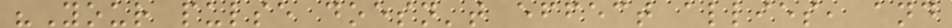"Your pulse doesn't effect allies, and
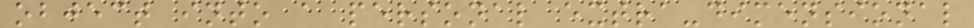object into a personal extra-dimensional
